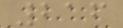216
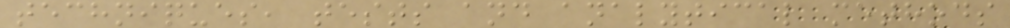techniques, tests and analytical methods
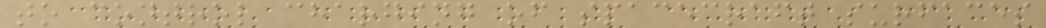to control charging of spacecraft surfaces
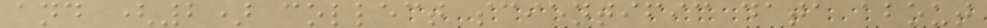and (2) collect scientific data about
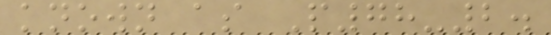known as P78-2.
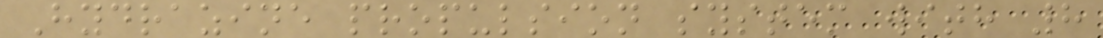Hydrazine propulsion system with 8
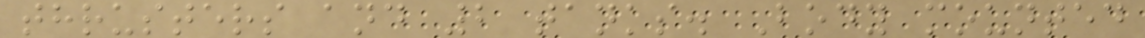thrusters and 2 tanks. Body mounted
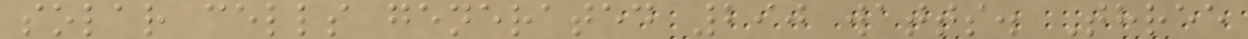solar cells generated 290 watts. Three
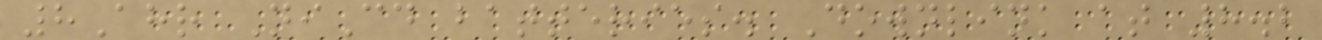8Ahr NiCd batteries. Downlink at 8.2
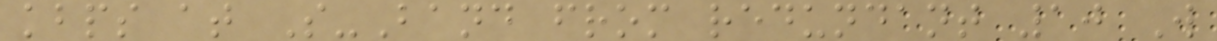kbps at S-Band from redundant 10 W
